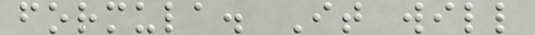formula. It will
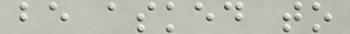be asked to
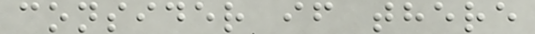consider if there
